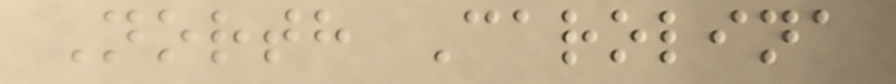North Carolina
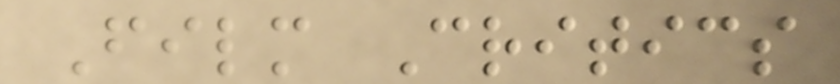Film Critics
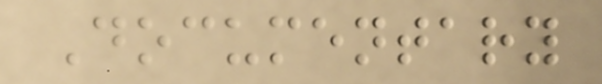Documentary
